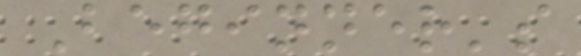Beginner's
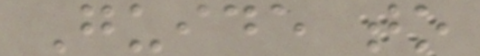Guide to
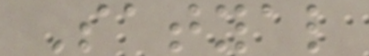Satyal
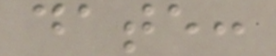date:
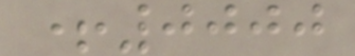+0000
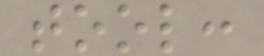tool:
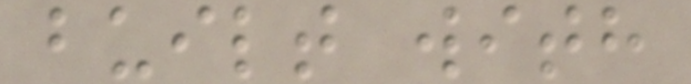built with
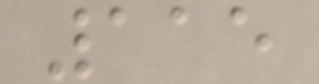115
